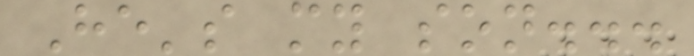He's my son...
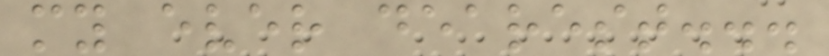my ever dearest...
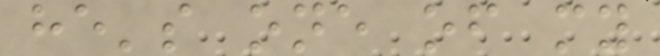he's one of my
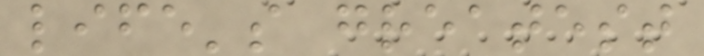life's greatest
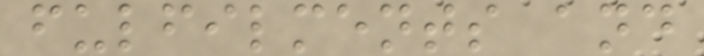fulfilments and
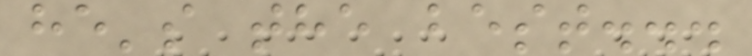he's the best...
